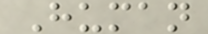Human
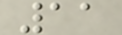11
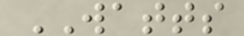WATTS
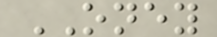ONEY
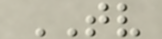TV
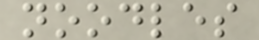noodles
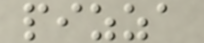pizza
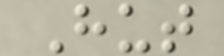Hut
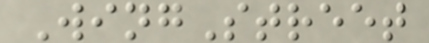WingStreet
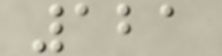121
